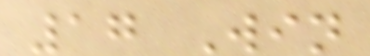17 Win
